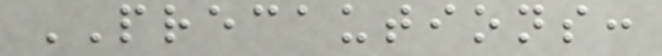PRECAUTIONS:
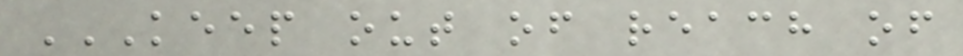KEEP OUT OF REACH OF
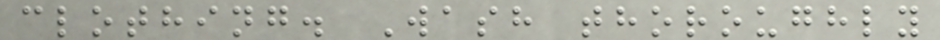clothing. Wash thoroughly
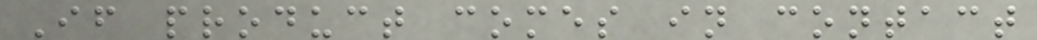If product comes in contact
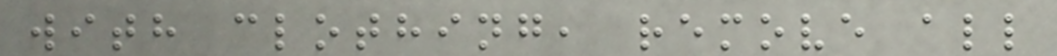with clothing, remove all
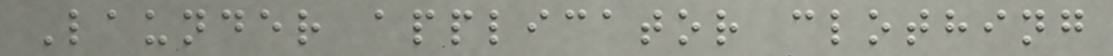Launder applicator clothing
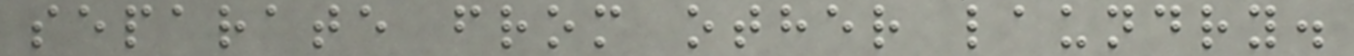separate from other laundry.
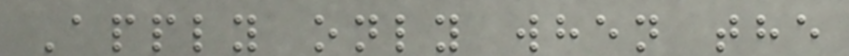Apply only when the
